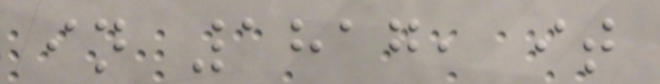in 1817, it
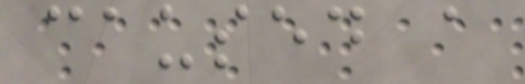caused a
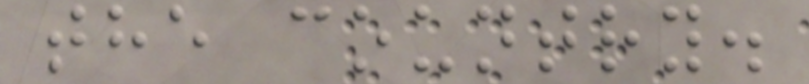the country.
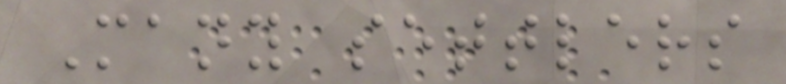Many settlers
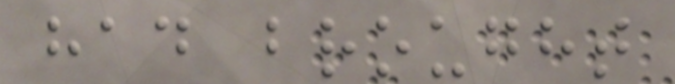had brought
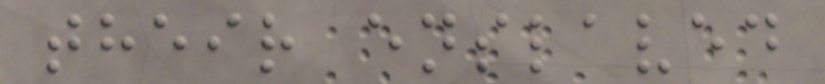their enslaved
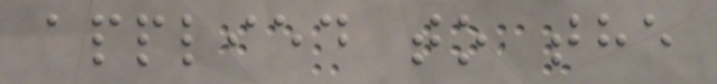applied to the
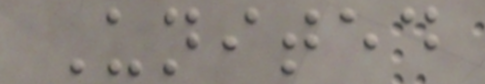United
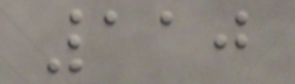110
